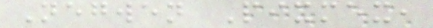Negwen Pixmex,
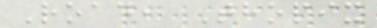Road, Thopix
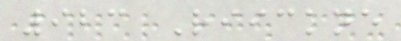923 Riickne
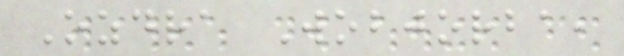Ozdra Wobjorba,
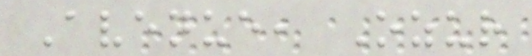Avenue, Ozur
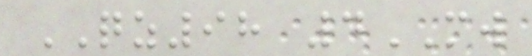QZ98 4MW
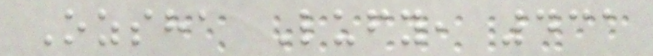Ozsha Lufy, 431
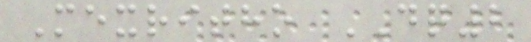Mexritho DQ2
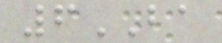6BA
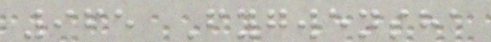965 Fygwensha
